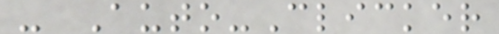- Auto-Clicker
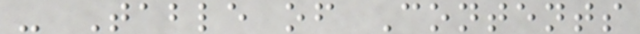- Table of Contents
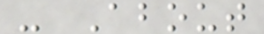- About
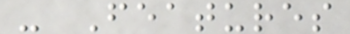- Features
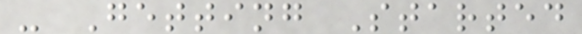- Getting Started
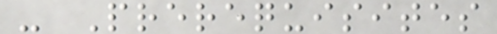- Prerequisites
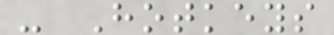- Hotkeys
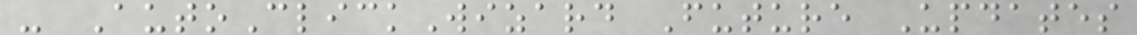- AutoClickWizard Future Updates
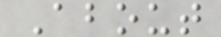About
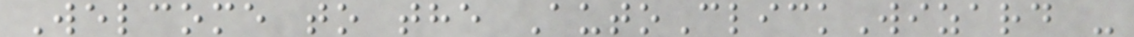Welcome to the AutoClickWizard -
